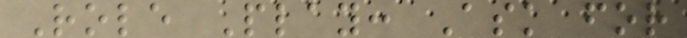Role Play: Ask for
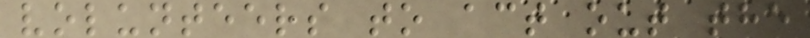volunteers to act out the
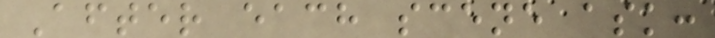After each scene ask:
